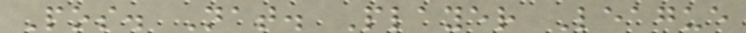Pos. Nat. Player League
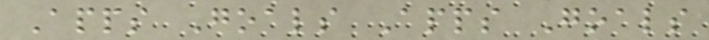Apps Goals Apps Goals
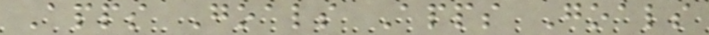Apps Goals Apps Goals
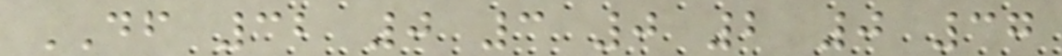DF 32 0 3 0 2 0 37
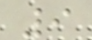9
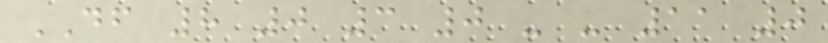DF 8 0 3 0 - - 11 0
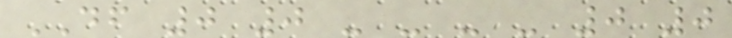DF 0 0 - - - - 0 0
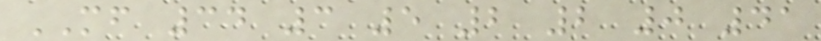MF 34 3 5 2 2 0 41
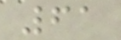61
